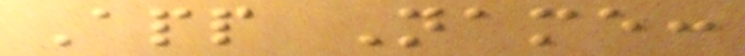App Name:
